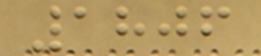1806
